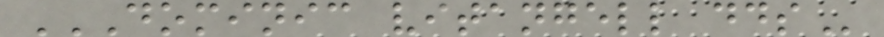DOMINIC VITANGELL DDS
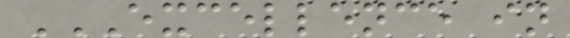EXCELLENCE IN
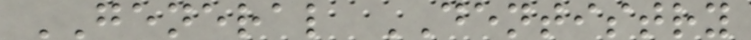GENERAL DENTISTRY
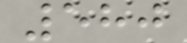580
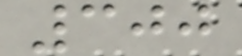300
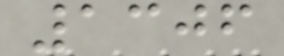1306
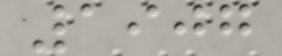1907
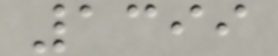1399
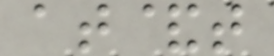at&t
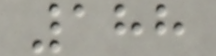188
